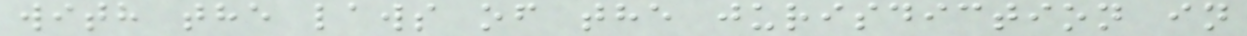with the laws of the jurisdiction in
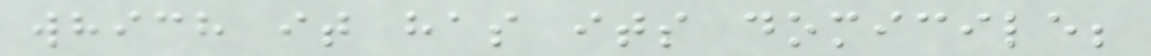which it has its domicile;
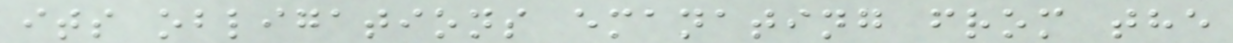its obligations emanating from the
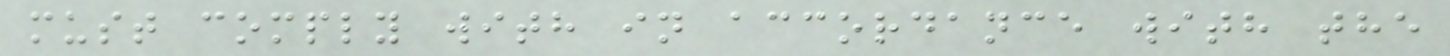must comply with in accordance with the
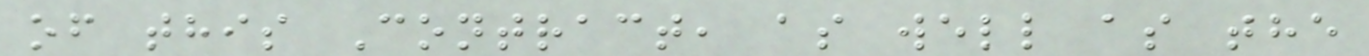of this Contract, as well as the
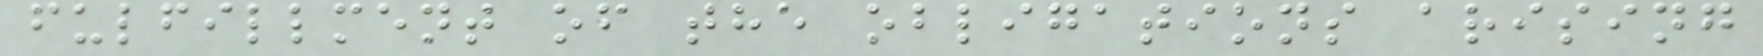fulfillment of the obligations arising
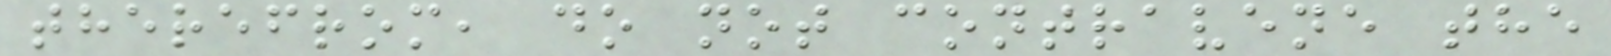therefrom, do not contravene the
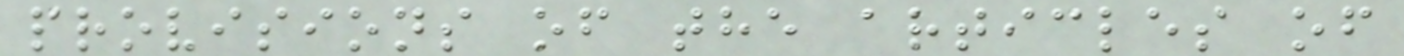provisions of the articles of
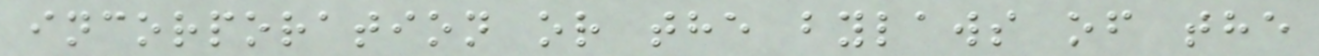incorporation or the bylaws of the
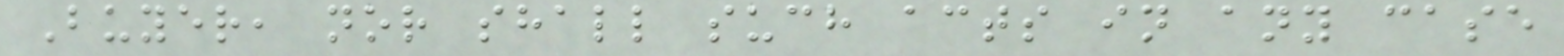Buyer, nor shall such acts in any case
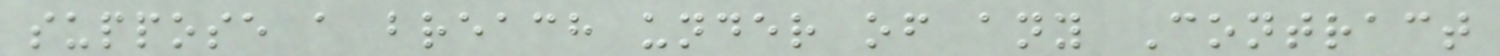suppose a breach under of any Contract
